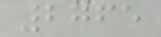2765
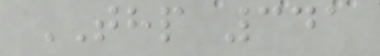THP 341
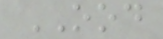OOD
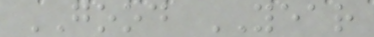GOOD YEAR
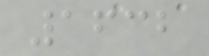1632
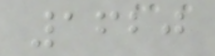1620
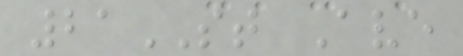21ST Ave
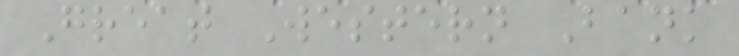Great Western Bank
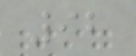92
